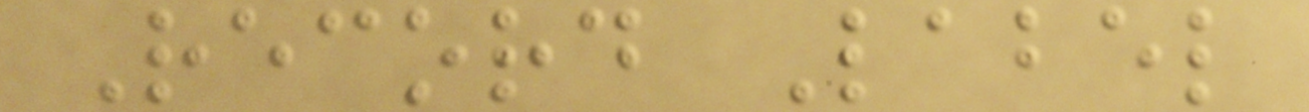Record Label
